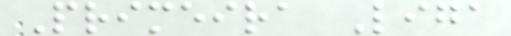Primeira Liga
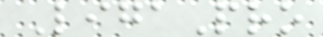LigaPro
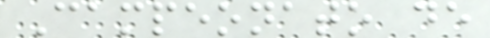Campeonato de
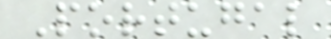Portugal
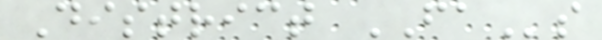District FAs
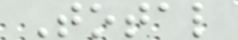Total
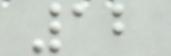12
